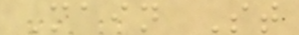Main St
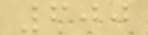600
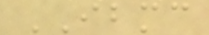IBMC
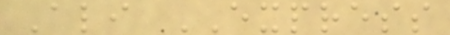Ali EXPRESS
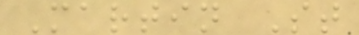Martin St
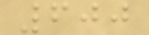600
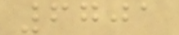6701
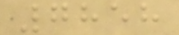7858
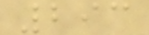293
